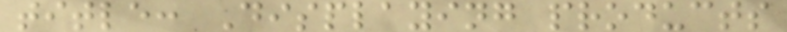title: Displaying products
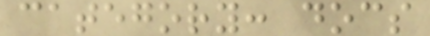category: docs
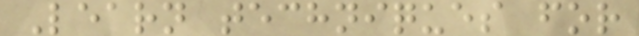Learn techniques for
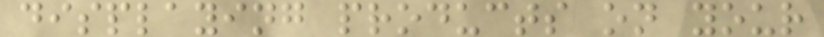displaying products on your
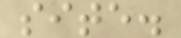site.
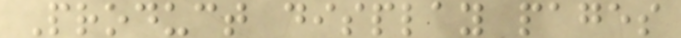Product display pages
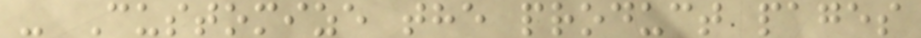- Customize the product pages
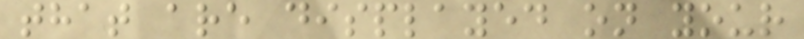that are displayed on your
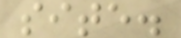site.
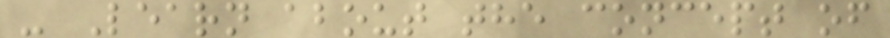- Learn about the concept of
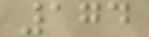174
